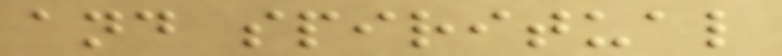and spiritual
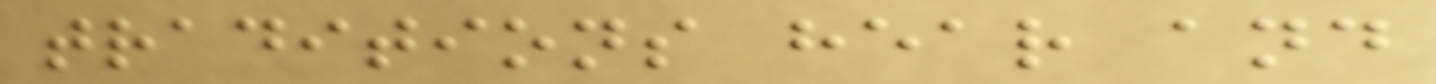traditions hear and
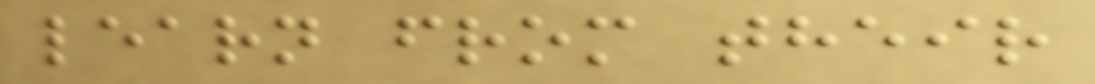learn from their
